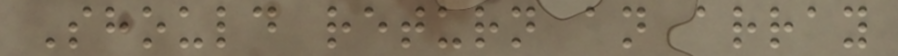Should return an array
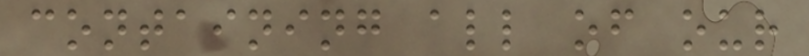containing all of our
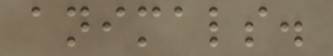animals.
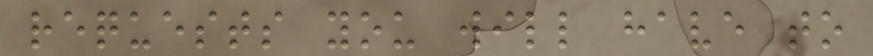requests you will have to
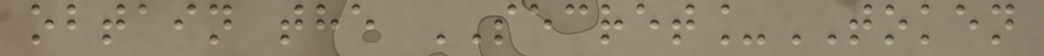obtain the SECRET_TOKEN
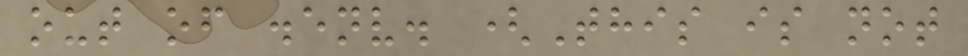out of .env. (This is not
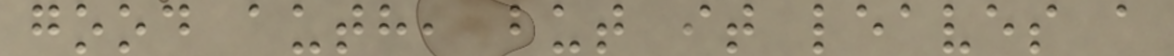good auth, but it leaves a
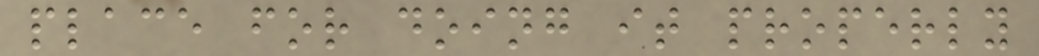place for doing it properly
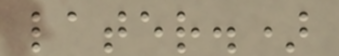later.)
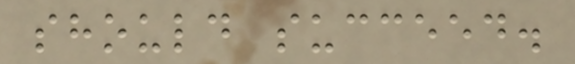should succeed.
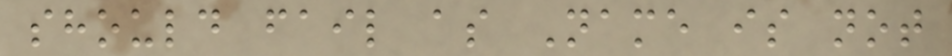should fail as Name is not
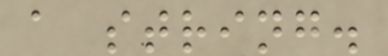a string.
